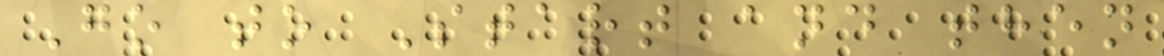Go to Start and then
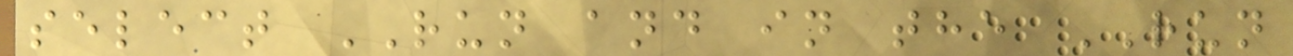select RUN and in the RUN
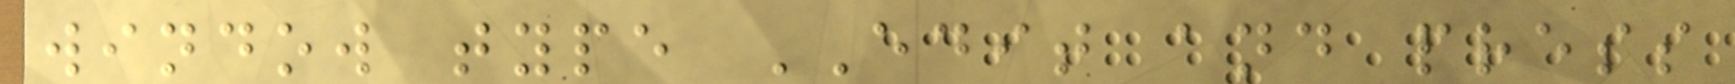window type EDIT and press
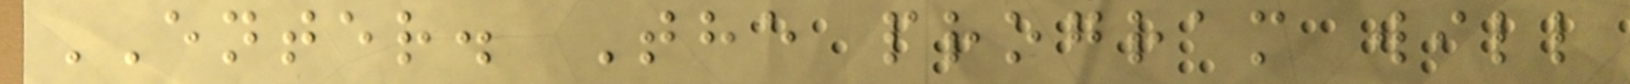ENTER. The program will
